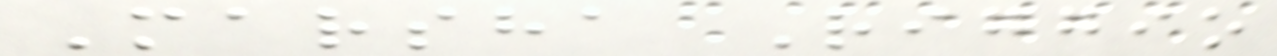Marsha Riggio
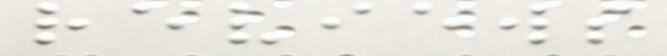reviews
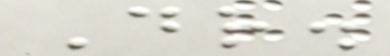Dr.
